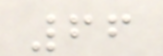66
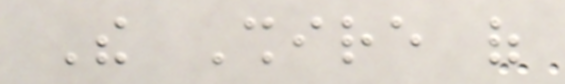The Shire of
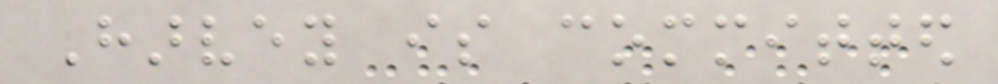Harvey is committed
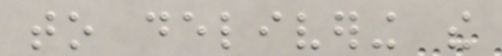to delivering the
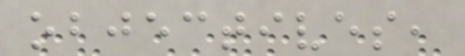objectives,
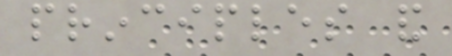principles and
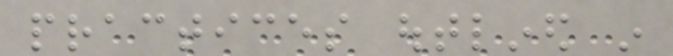practices outlined in
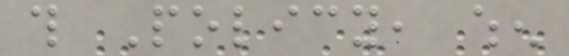this Policy, when
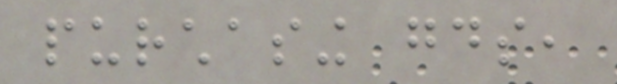purchasing goods,
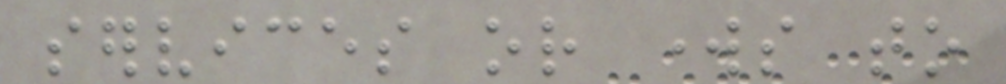services or works to
